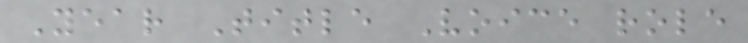Year Title Voice role
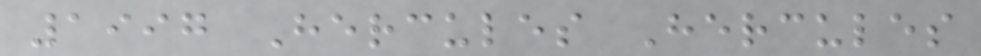1997 Hercules Hercules
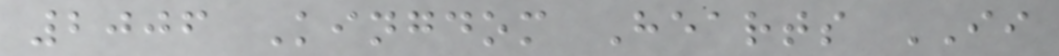2006 Kingdom Hearts II
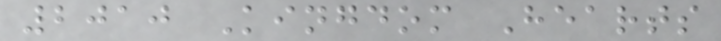2010 Kingdom Hearts
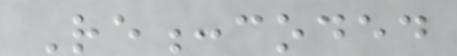Re:coded
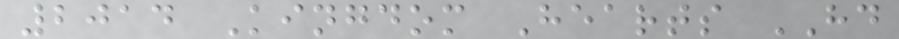2014 Kingdom Hearts HD
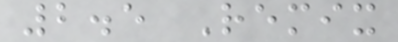2.5 Remix
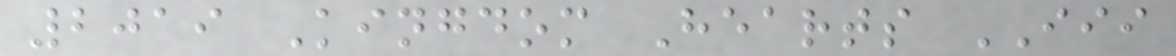2019 Kingdom Hearts III
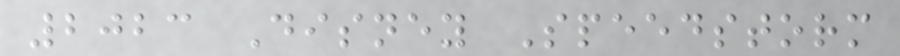2023 Disney Speedstorm
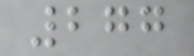277
